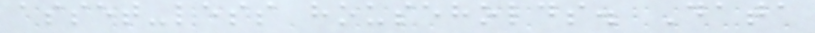asset-less households. Data
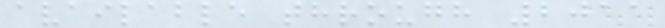available through 2011
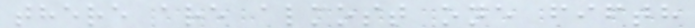there are almost one fifth
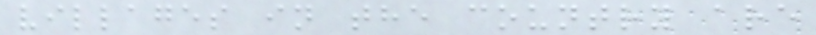villages in the country are
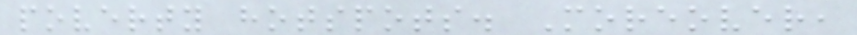poverty hotspots. Moreover,
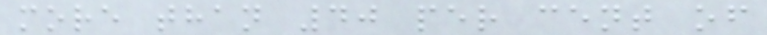more than 40 per cent of
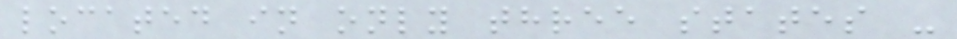located in only three states -
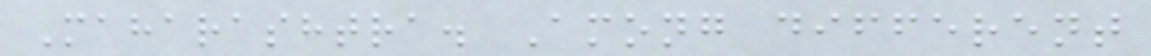Maharashtra. Among different
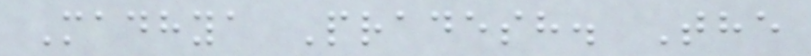Madhya Pradesh. The
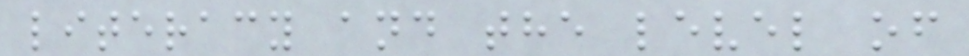literacy and the level of
